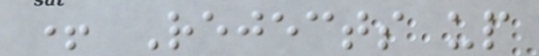+ Rejects up
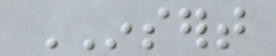INSERT
